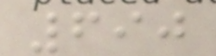690
